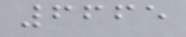6665
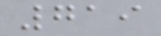719
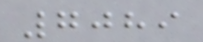7089
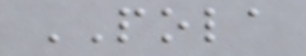POLA
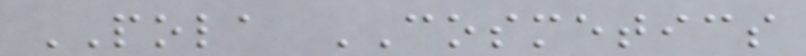POLA COSMETICS
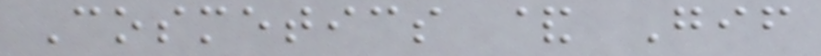Cosmetics & Gif
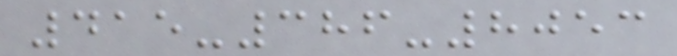415-386-8053
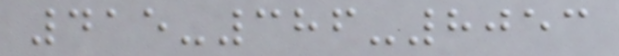415-386-8053
